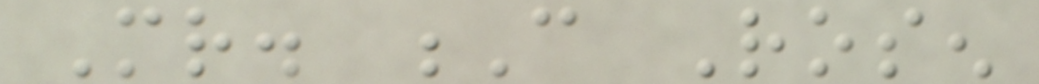Mr. C Rosen
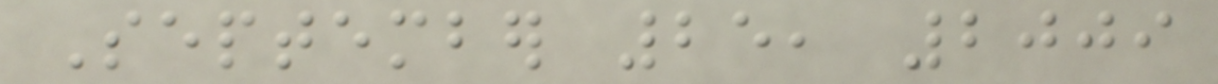September 25, 2009
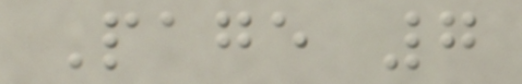Page 7
